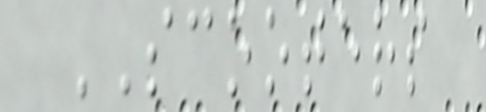SCOOTERS
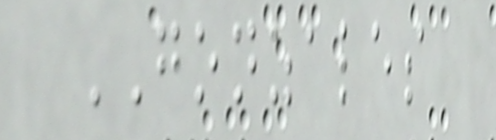GONZALES
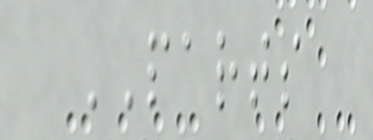PARTS
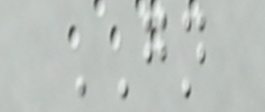GN
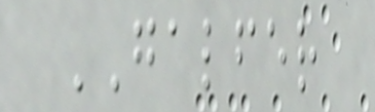GALFER
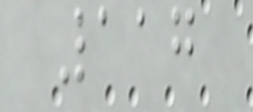117
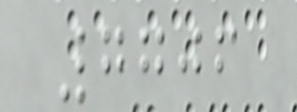7706
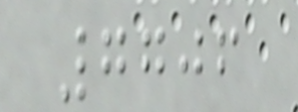7706
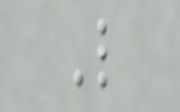L
